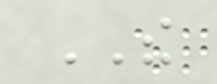THE
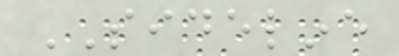SIDELINE
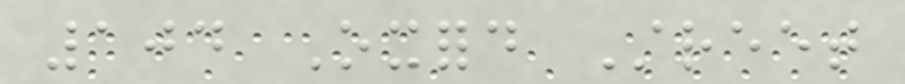104 Oxford Street
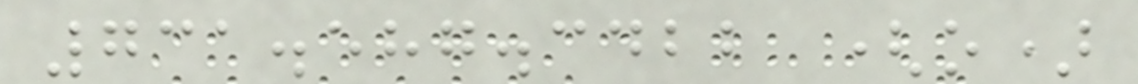731.587.3422 (o)
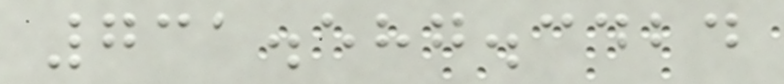731.587.3424
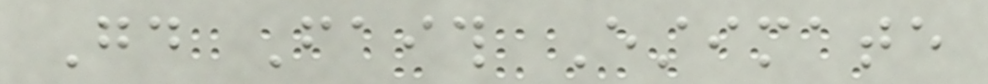Good Faith Estimate
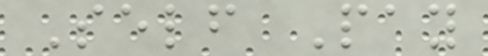Self Pay
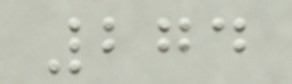274
